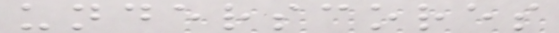underscores
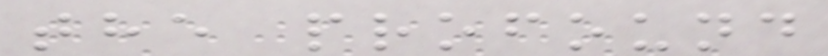the profound
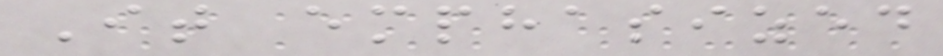It emphasized
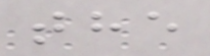the
